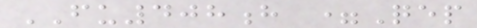FU408h =Qep
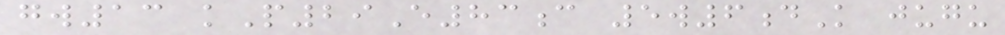gw13 kP29E83c 5w6dK jugu
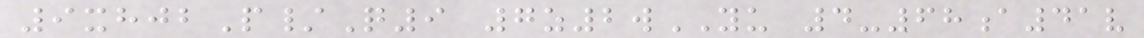9xhjbP/Q9 7z2wYU 4-68a41v
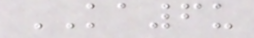KA6u
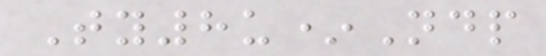Ty8u*Ndp
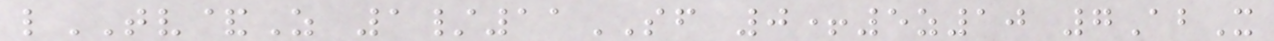lTV&Z 1/11SF 0+5z10 7AbX
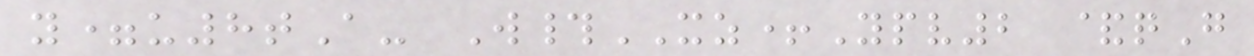y=u8tA- W#XZ+Ypv2 &qG
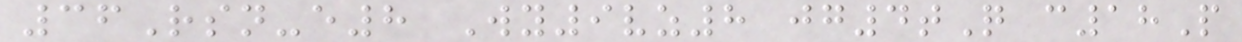36Rsn-e8 Wy9vz8 jg4tQ c18P
